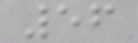56
